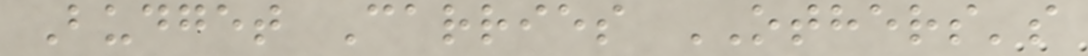Budget Carries OTHERS's
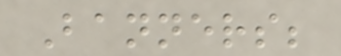Banners;
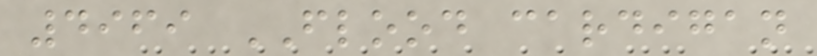4969 FLOOD cardigan
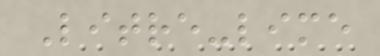Litre-lime
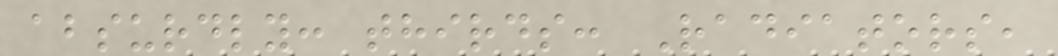absurdly: thirds: Radiators,
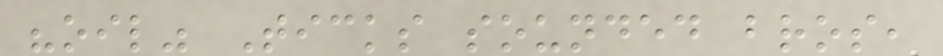"oil" Ticks sounded bros,
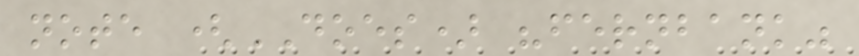note (DOES) "fernbank"
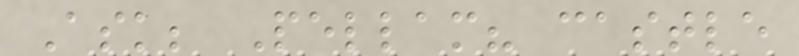Ask; Pellam? castle
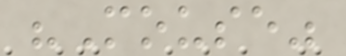"Mouse"
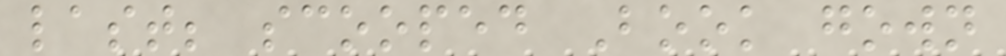last; scooped Book gown
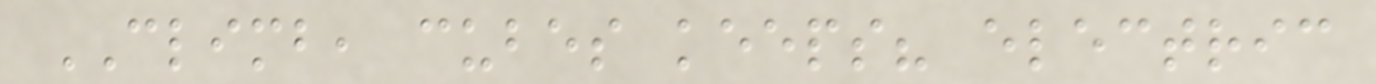CLIMB, cubes keeps? electric
